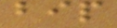bip
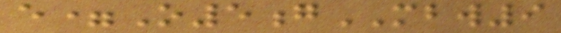e=O5gMBW9
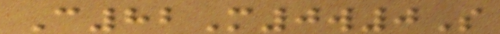C82M0w0S
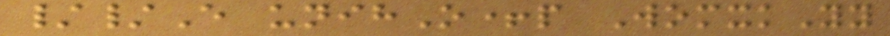//E unihO+p WomxkYy
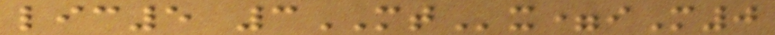lic5 3MTx=iM0
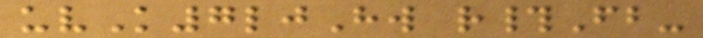uvK7ljHw r#Fb-
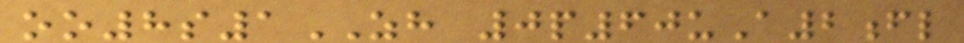oo8s1ZH 0p60uA2fl
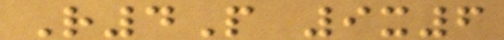R4P 9x6
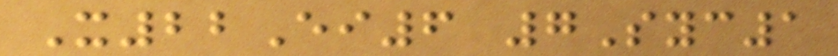X22Ei6 7Syc1
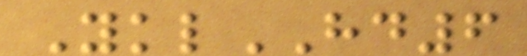YklHD6
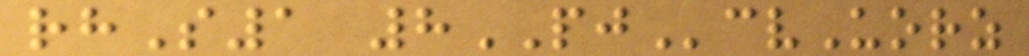rhS1 8PJcvUorz
